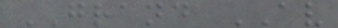GRAND AV
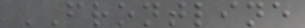FRONTLINE
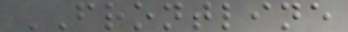FRONTLINE
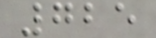725
